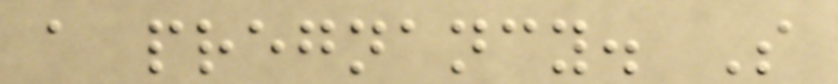a pregnancy. So
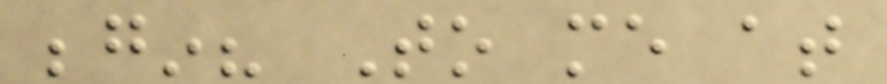begin? To me at
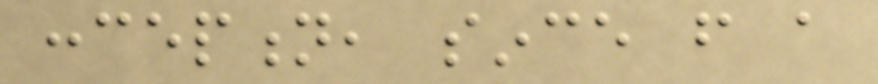conception, since from a
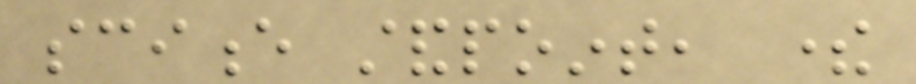science standpoint, there
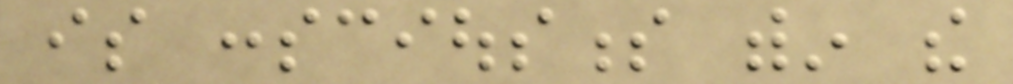is consciousness within the
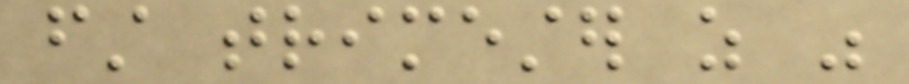first trimester as was
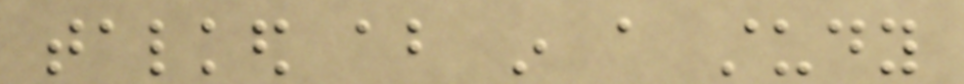talked about in a study
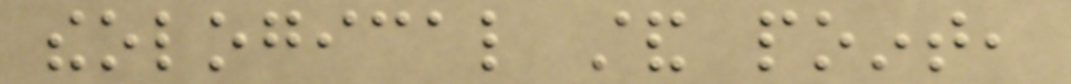theological stand point,
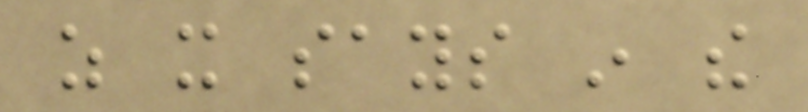as it says in the
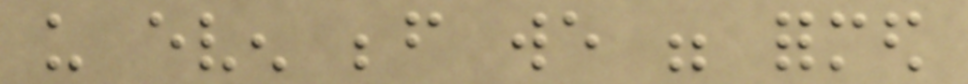us even before we were formed
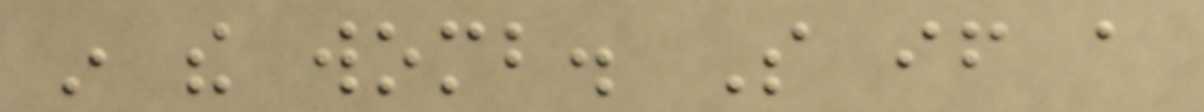in the womb. So if a
